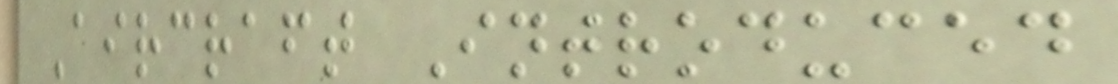Aircraft Introduced
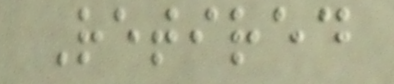Retired
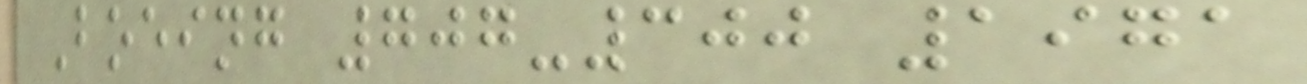Boeing 707-300 1971
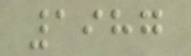1987
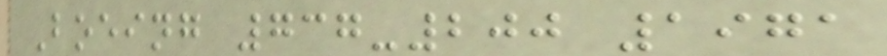Boeing 737-200 1971
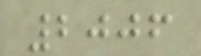2006
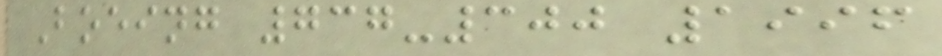Boeing 737-300 1996
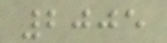2005
